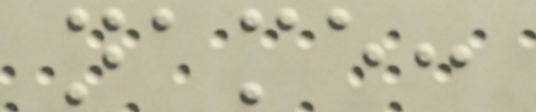name:
